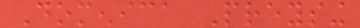Domenica Preysing
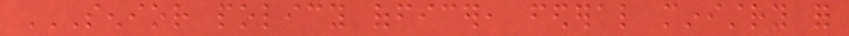SENIOR POLICY OFFICER, FEDERAL MINISTRY FOR
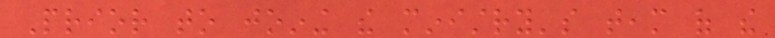Prior to joining the ministry's team of the
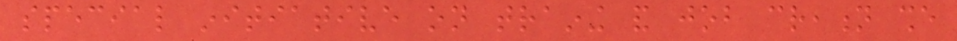special initiative on training and job creation she
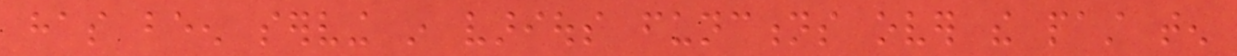has been serving in various functions over the past ten
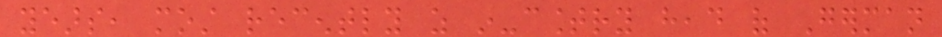years, most recently as in-country head of German
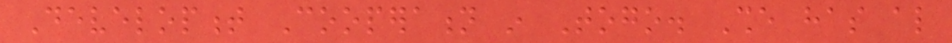Development Cooperation in Togo. She has also
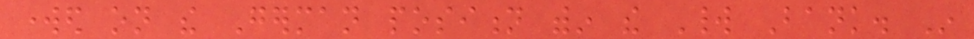worked on the German position within the World Bank. In
